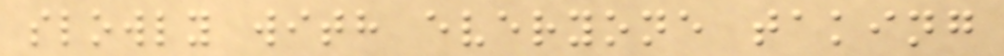slowly with everyone taking
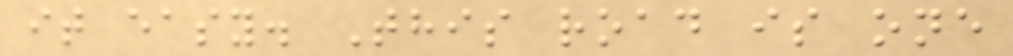it easy. This road is one
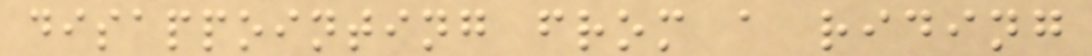disappointing from a riding
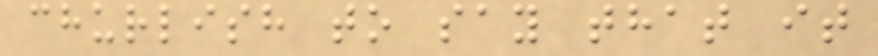churlish to say that it
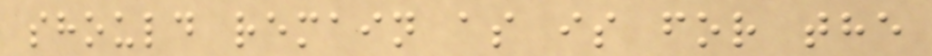should remain as is for the
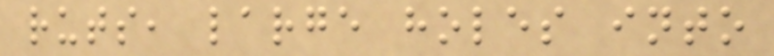ruts, large holes into
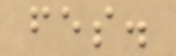fes.
